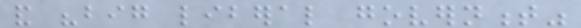and "big liberal government"
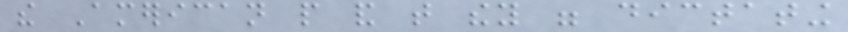the American people and that they were dictating
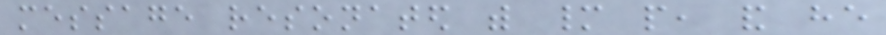message resonated with many people, and he
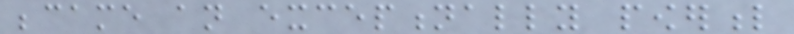became an exceptionally powerful
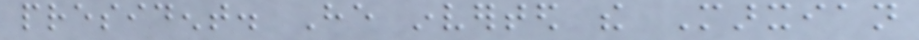president. He inverted the Marxian
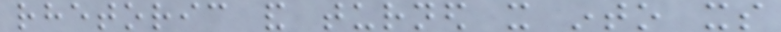rhetoric and turned it into its
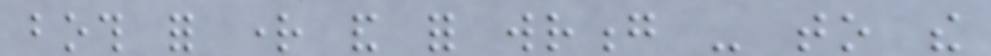both for right and for wrong - to the
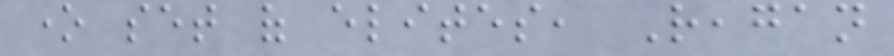one set of elites, Reagan
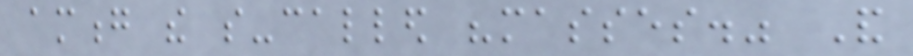among the so-called "masses." And
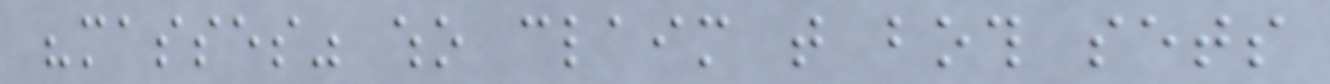"masses" who claim that both sets
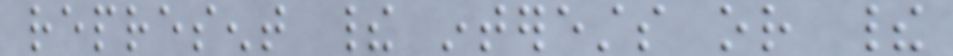represent their interests or their
